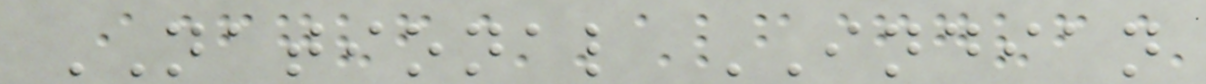NATIONAL INDIAN
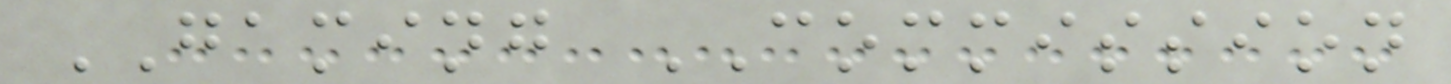GAMING COMMISSION
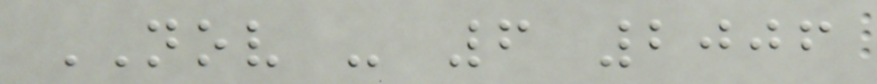NOV - 6 2006
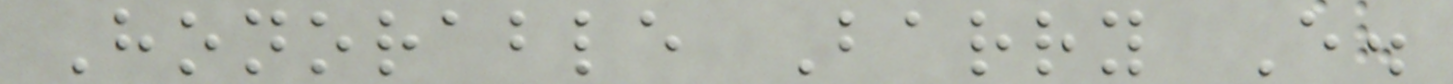Honorable Barry E.
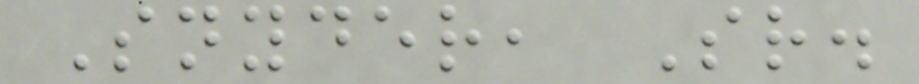Snyder, Sr.
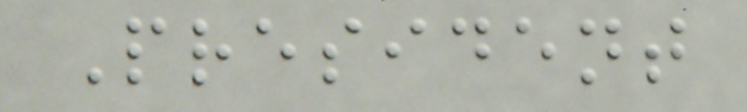President
